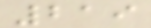219
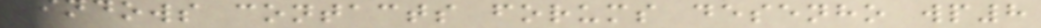windows contacts forums desenho wp8
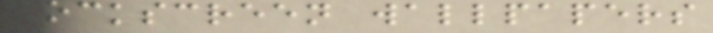lockscreen wallpapers
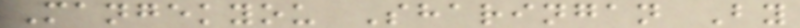Mangekyou Sharingan By
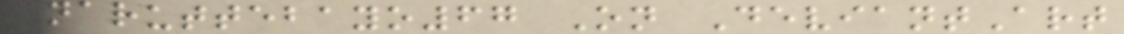Naruttebayo67 On DeviantArt
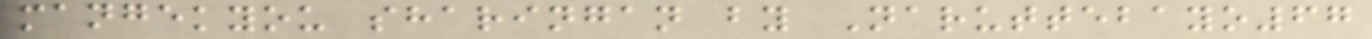mangekyou sharingan by Naruttebayo67
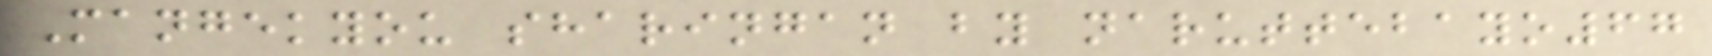Mangekyou sharingan by naruttebayo67
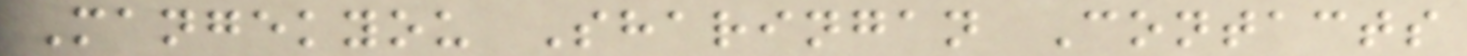Mangekyou Sharingan Contacts
